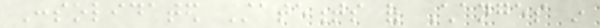Consolidated Statements of Changes in
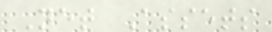Net Assets
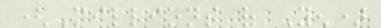(Millions of Yen)
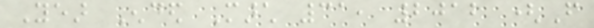Year Ended March 31, 2012 (From
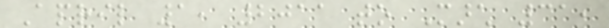April 1, 2011 to March 31,
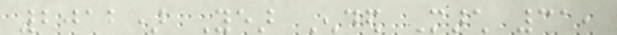2012) Year Ended March 31,
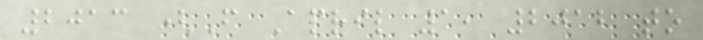2013 (From April 1, 2012 to
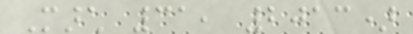March 31, 2013)
